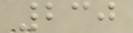230
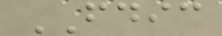FDIC
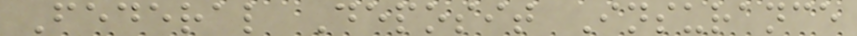Federal Deposit Insurance
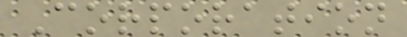Corporation
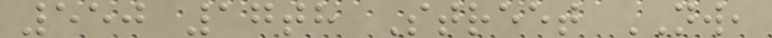550 17th Street NW,
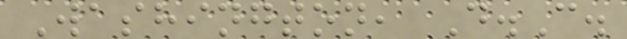Washington, D.C.
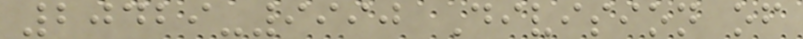20429-9990 Division of
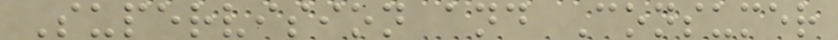Supervision and Consumer
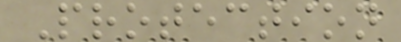Protection
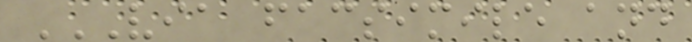VIA FACSIMILE AND
